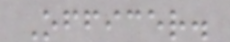Officer.
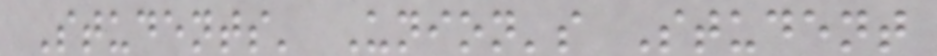Students' Union's Student
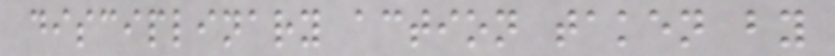disciplinary action taken by
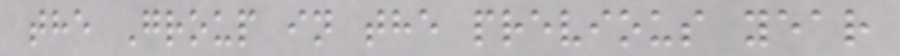the Group in the previous year
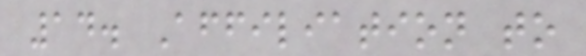14. Affiliation to
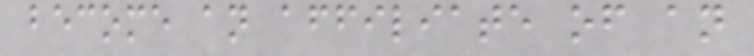become an affiliate of an
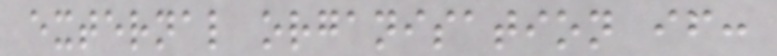external organisation if:
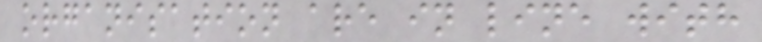organisation are in line with
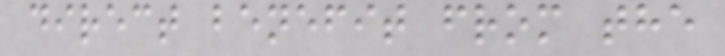direct benefit from the
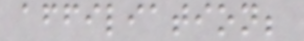affiliation;
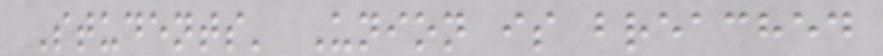Students' Union is breached
